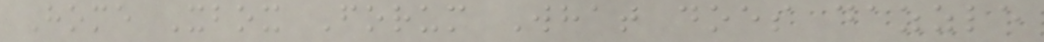Home Xbox Forum What does dazzle
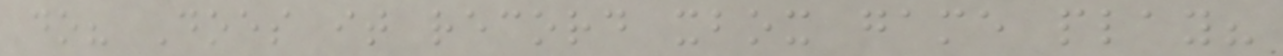do? Does it record xbox game play?
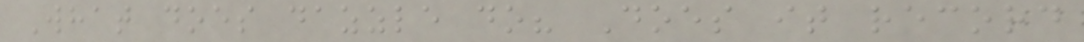What does dazzle do? Does it record
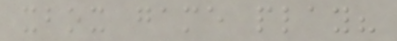xbox game play?
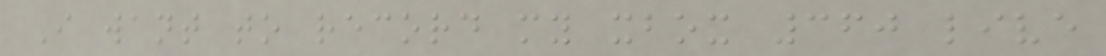I want to record my xbox 360 live
